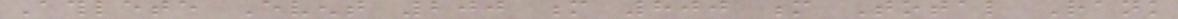Athlete Event 200 m 800 m Total Rank
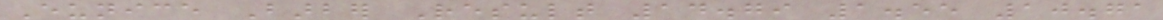Eunice Barber Result 14.79 1.55 10.71
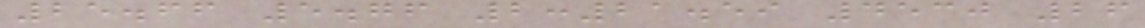25.66 5.76 2:21.59 4530 26
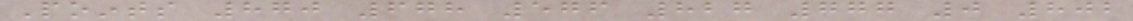Points 870 678 576 827 777 0 802
